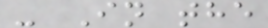- In the
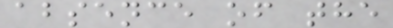absence of the
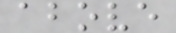above
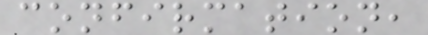confirmation,
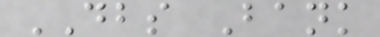DBS Bank
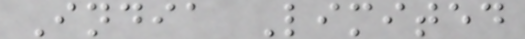India Limited
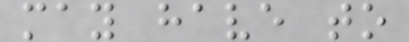may have to
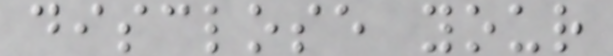disclose your
